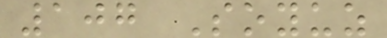107 Soyuz
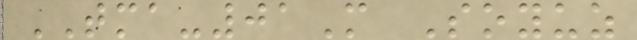TMA-01M Soyuz
